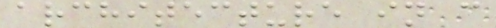architecture in c
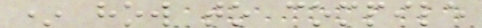* how to compile
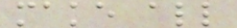make all
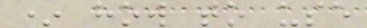* how to use
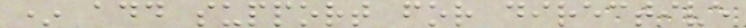* add support for directive
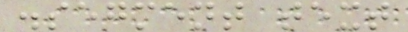.segment text
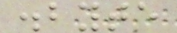.byte
